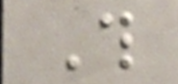This
